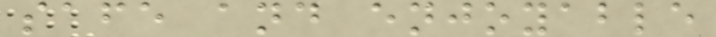safe and enjoyable
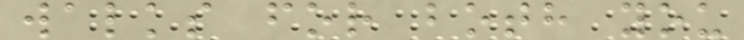walks for both you
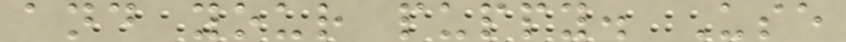and your puppy. Use
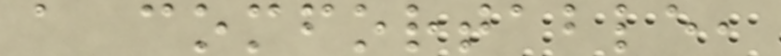a comfortable,
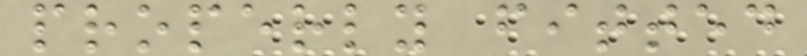properly fitted
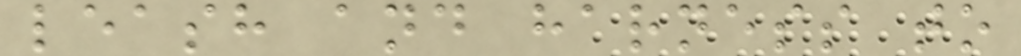leash and harness to
